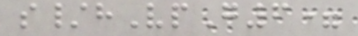s/hVpG6=
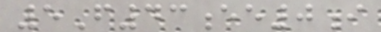5F43ee0i
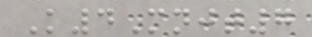K4Mnjt7
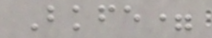Bkfe=
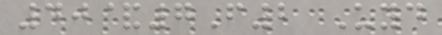40&7F2 Uyd
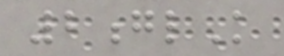2glK
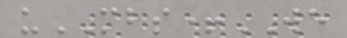uMBS+WE
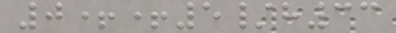0++5/h33
